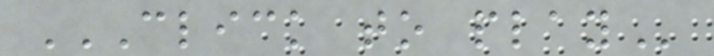CLICK TO PLAY
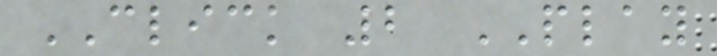CLICK 2 PLAY
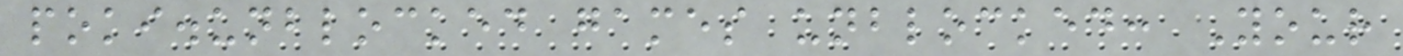poki.unblocked games unblocked: Your
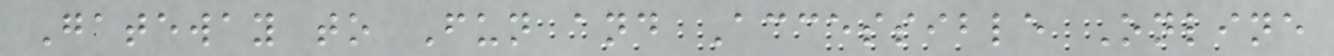Gateway to Fun and Accessible Online
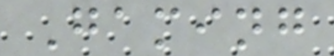Gaming
